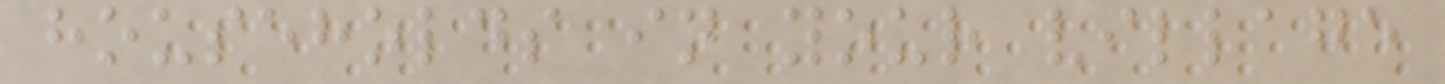households in your village
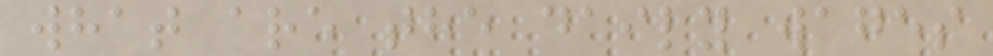what are the daily wages
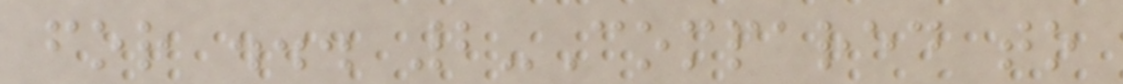for ... 2-Compared to
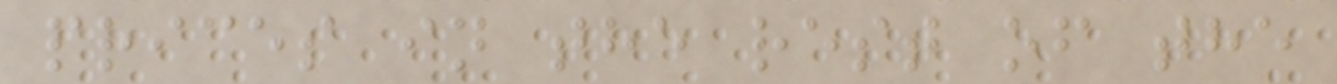prices in the rest of the
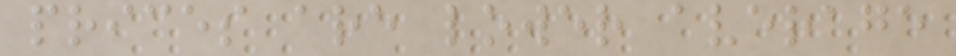prices are lower average
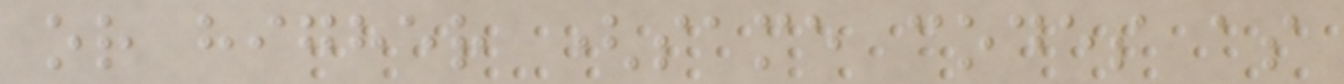or higher (same codes as
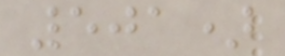501)
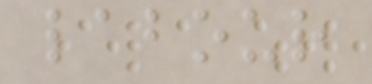labour
